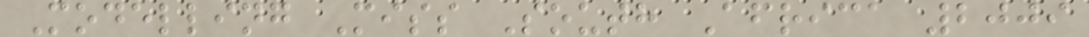Modelling Miss South Africa 2009
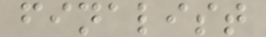finalist
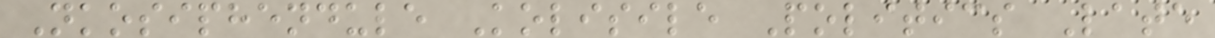Nkosiphendule Kolisile Politics Late
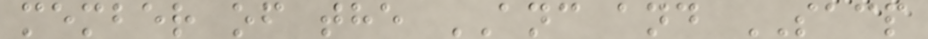member of the ANC and SACP
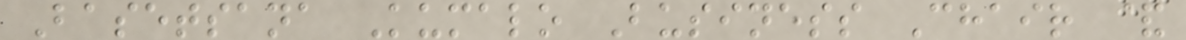Basetsana Kumalo Business Chair &
